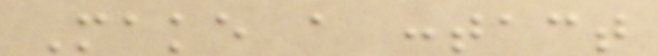Make a contact
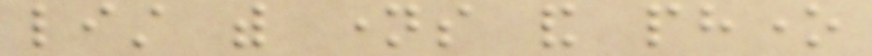list with names and phone
